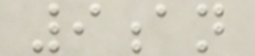9an
